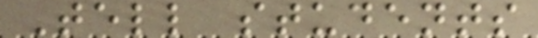Tell students
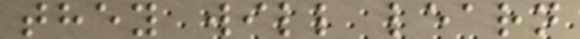they will learn
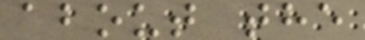about the
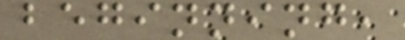beginning,
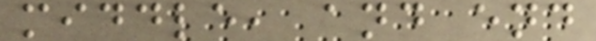middle, and end
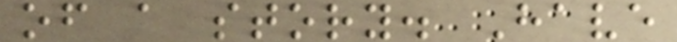of a story. Have
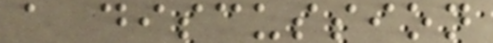a discussion
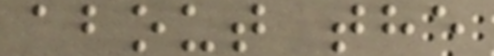about the
